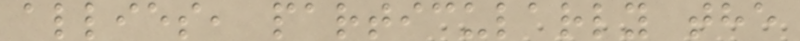allies, particularly the
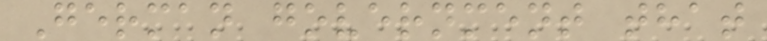German government that
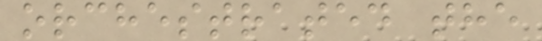orchestrated the
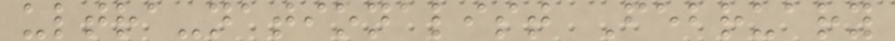ultra-nationalist February
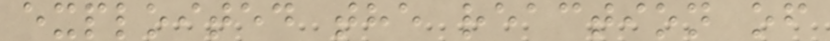exploited the reaction of
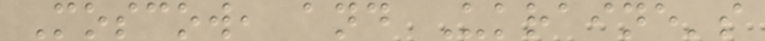Moscow, and Ukraine's
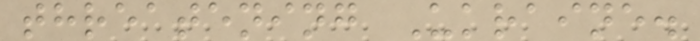threatening Ukraine.
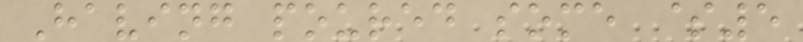Having poured some $5
